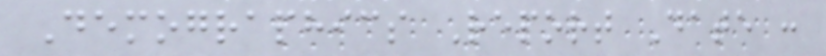Demographics Report Date :
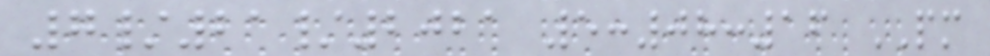7/21/2021 5:08:16 PM
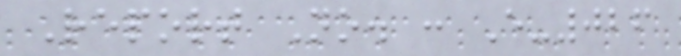Report No. : E-026
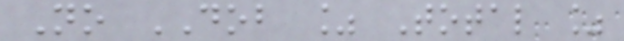No DOB % Total %
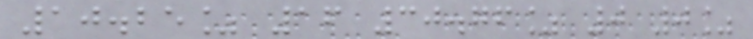10.25% 16 30.76% 0 0%
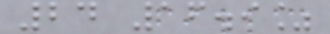24 16.9%
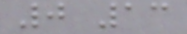0 13
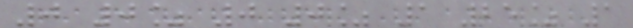0 0% 0 0% 1 25% 1
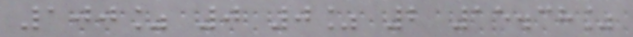100% 0 0% 2 15.38%
